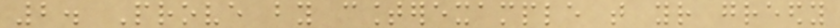2. Prove by counterexample that your greedy
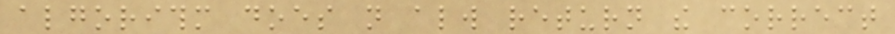algorithm does not always return the correct
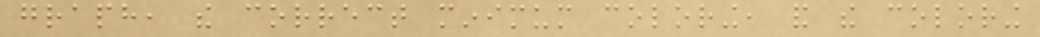graph, the correct minimum coloring, and the coloring
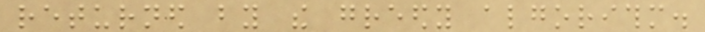returned by the greedy algorithm.
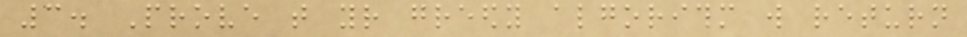3. Prove that your greedy algorithm will return
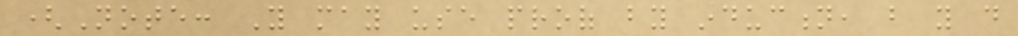(Note: You may use proof by induction, but you do
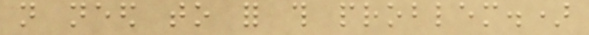not need to for this problem.)
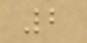2
